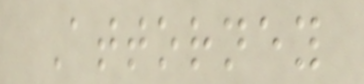Attorney
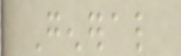General
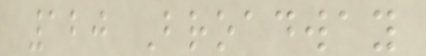120 Broadway
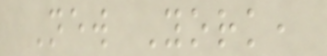New York,
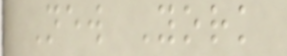New York
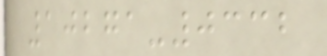10271-0332
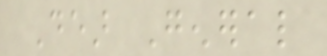Dear General
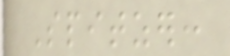Spitzer:
